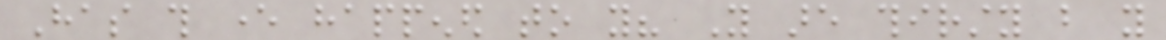Has this ever happened to you? You are thirsty but you
